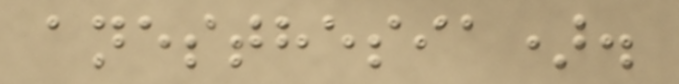anesthesia).
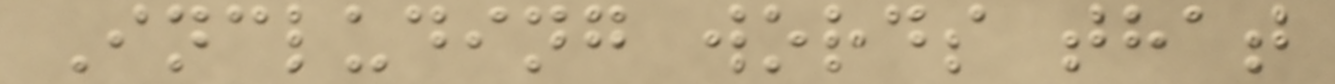Including words that
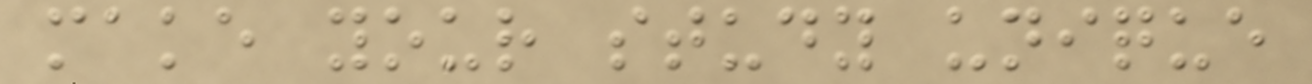make your study unique
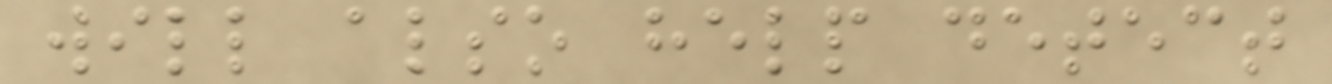will also help detect
